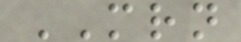MRN
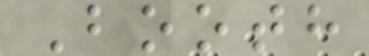Booth
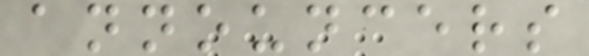announcers
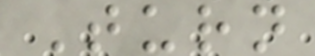Turn
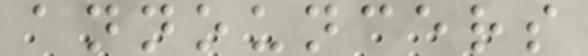announcers
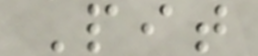Pit
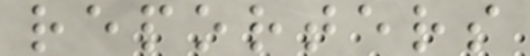reporters
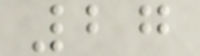27
